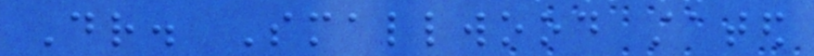Dr. Smallwood stated
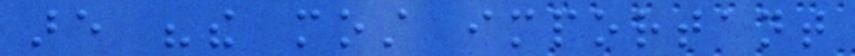are "the most important
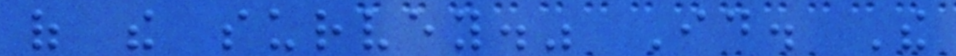of the survey." Id. The
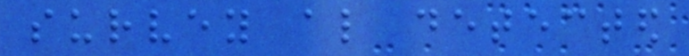survey also detected
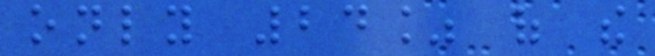only 24% of the
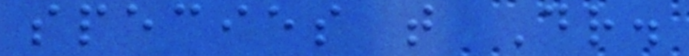species that Dr.
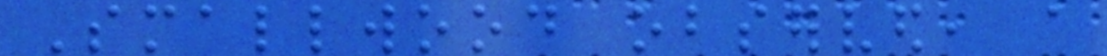Smallwood observed, a
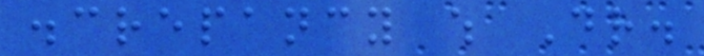discrepancy which Dr.
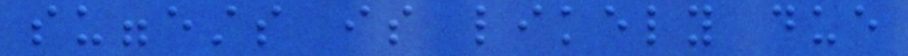suggests is likely due
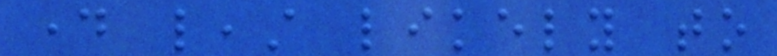day least likely to
